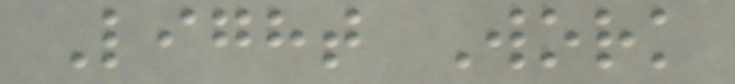Light Work
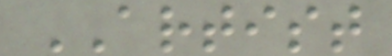ARTIST
